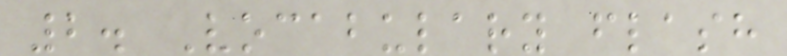2. Vocabulary flash
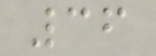36
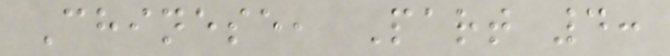Chinese, Part 4:
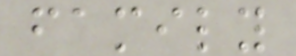family
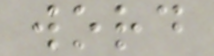word
